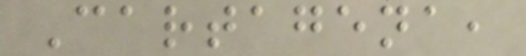Cartagena,
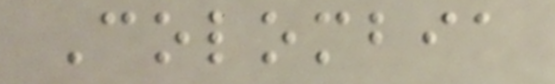Colombia
